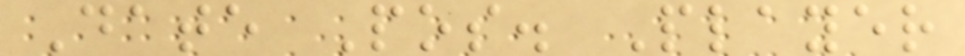Date Pos. Player
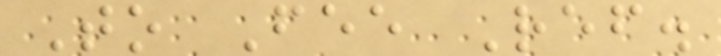To Fee Ref.
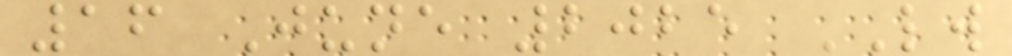16 June 2025 LW
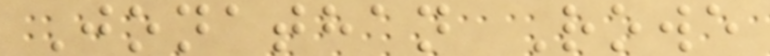Jonathan Rowe
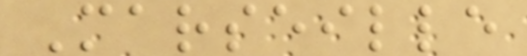Marseille
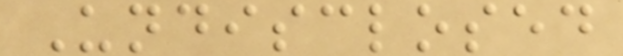Undisclosed
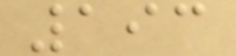193
